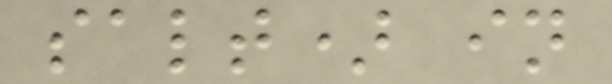salt) in
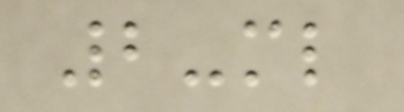2-ml
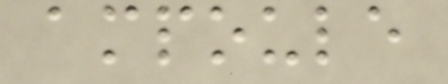ampoule
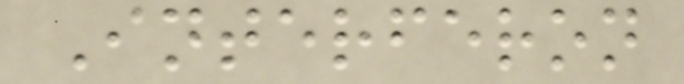Interferon
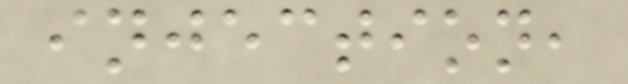injection,
